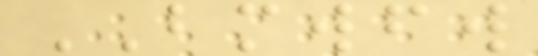BMWFW
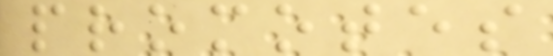promotes
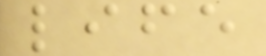life
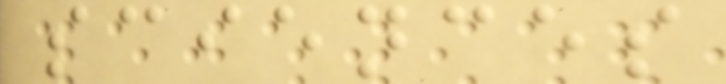sciences
